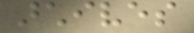archives
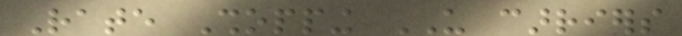Rate Shopping US carriers
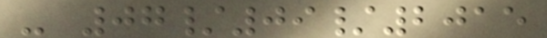- 07/09/2015
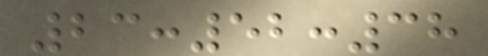23:52:38
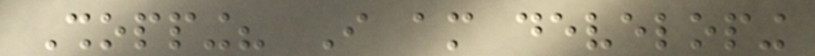Shopping? I am developing
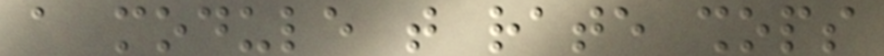a module that rate shops
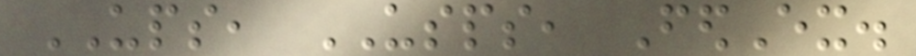UPS, USPS, FedEx.
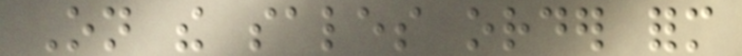On the sales order form
